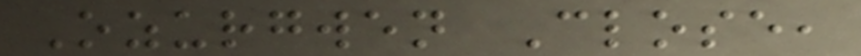Ozurgwen Close,
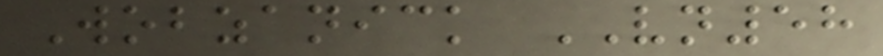Wobzanick VN58
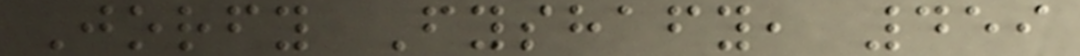Jorfy Fyshafy, 459
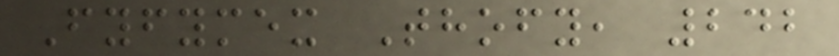Fyfymex Thofy, 242
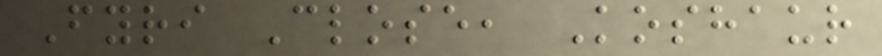Fyri Close, Koshaur
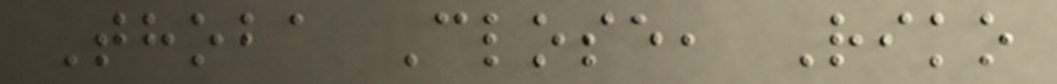Thoba Close, Riko
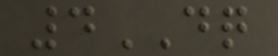4DQ
